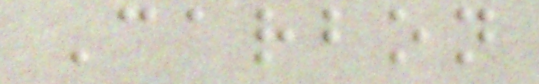Carbon
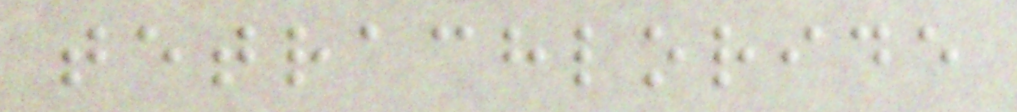tetrachloride
